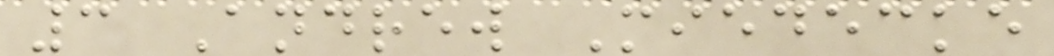3 Andrew Miedecke
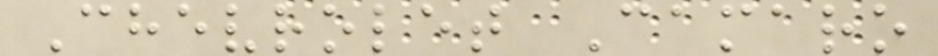Chevrolet Camaro
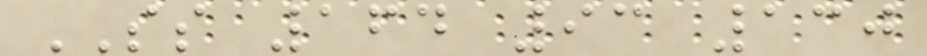SS 164 93 130
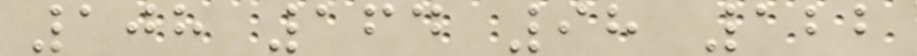108 164 98 122
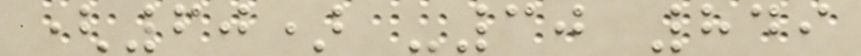(60) -30 849
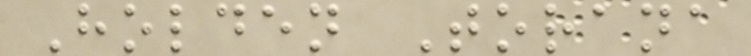Holden Torana
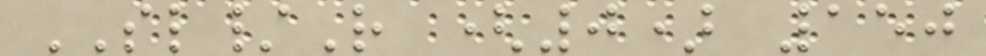SL/R (0) 150
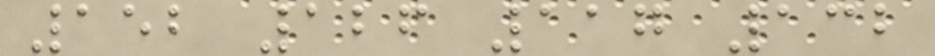152 126 117 132
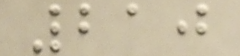210
